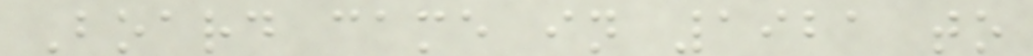Board came in 1921 to
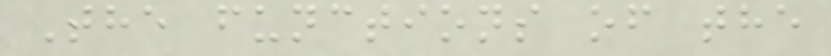The functions of the
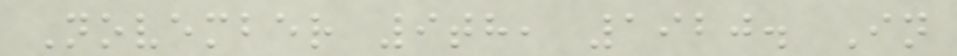November 9th, 1920. In
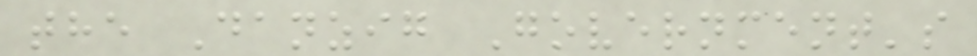the Danzig Government's
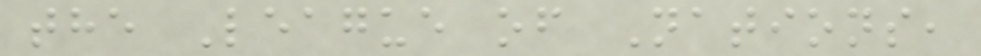the League of Nations,
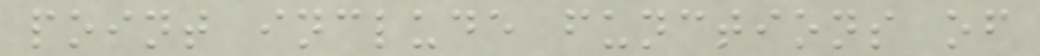point include functions of
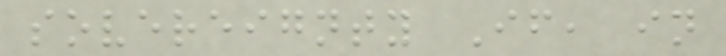sovereignty If, in
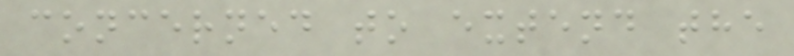concerned to extend the
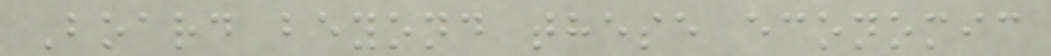Board beyond these economic
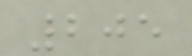205
